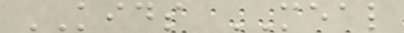KIDS MEAL
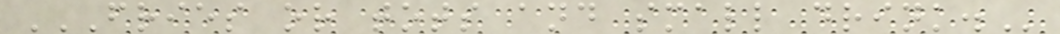FRIES OR TOTS AND SMALL DRINK.
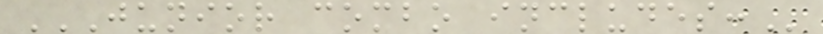JUNIOR COMBO INCLUDES:
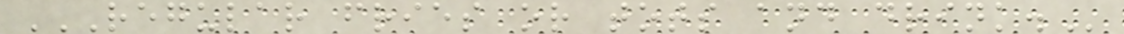REGULAR FRIES OR TOTS AND DRINK.
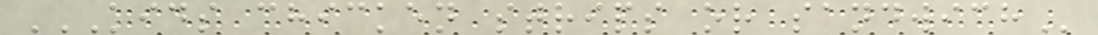KIDS CHICKEN STRIPS OR SANDWICH
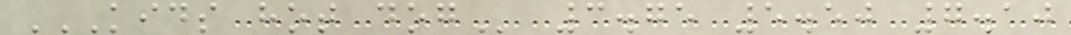KIDS HOT DOG 3.75 5.50 7.10
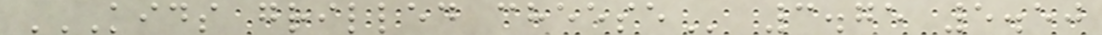KIDS GRILLED CHEESE 3.75 5.50
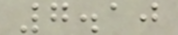7.10
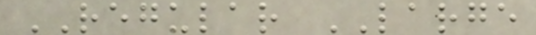REGULAR LARGE
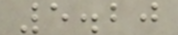5.20
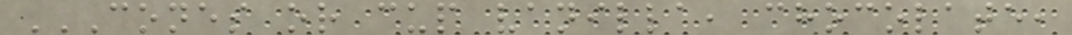CONES OR CUP VANILLA, CHOCOLATE,
